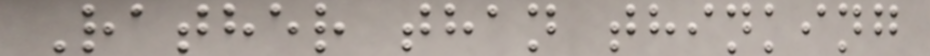Rather than thinking
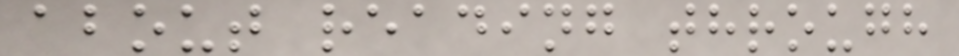about reading through
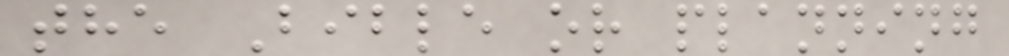the Bible or planning
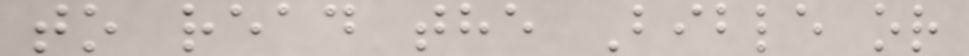to read the Bible or
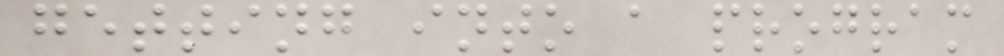getting into a program
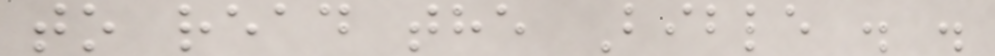to read the Bible . .
